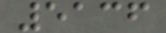5136
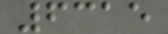6315
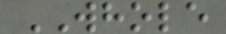WHOLE
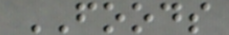FOODS
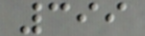399
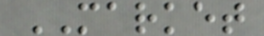MARKET
